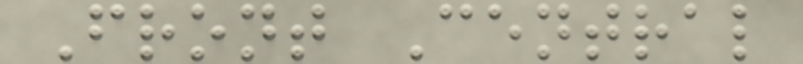Front Central
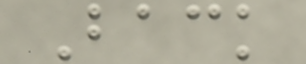Back
